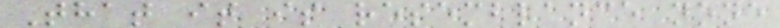That it is resemblance none
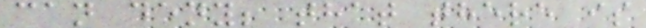can deny; that there is
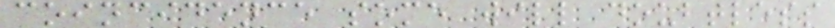coincidence some will doubtless
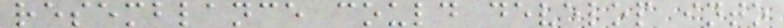resemblance could develop into
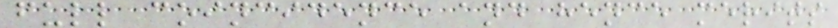full coincidence and hence merits
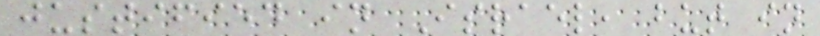justified in Israel, but in
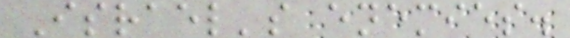Israel's enemies.
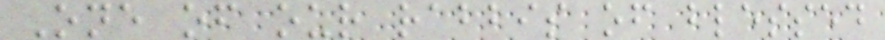One of our rabbis of blessed
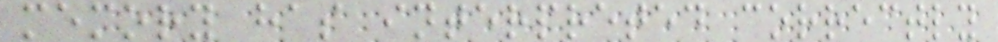memory has interpreted correctly
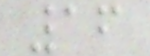16
